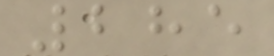285
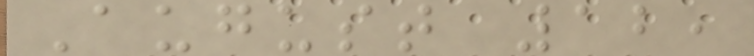August 12,
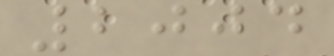2004
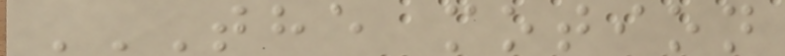THE MOTION
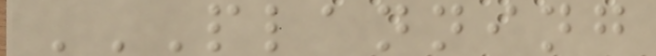PLANNING
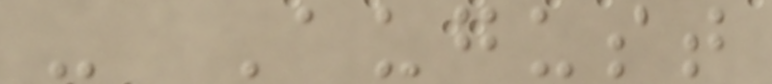- August
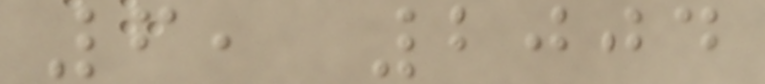6, 2004
